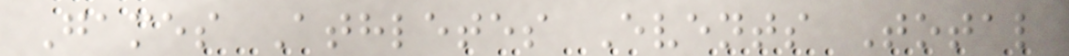Games Athletes Events Total
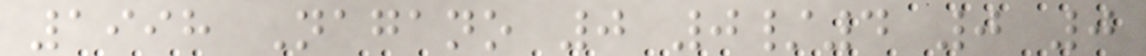1998 Nagano 0 0/4 0 0
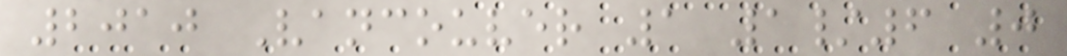2010 Vancouver 1 1/6 0
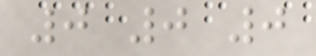0 0 0
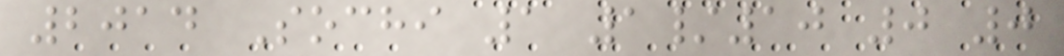2014 Sochi 1 1/10 0 0
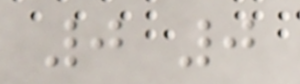0 0
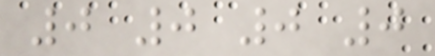0 0 0 0
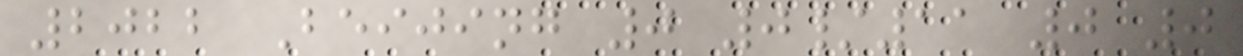2022 Beijing 0 0/11 0 0
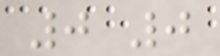0 0
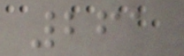261
